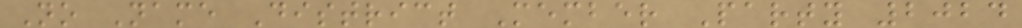No Name District Member Party 2024
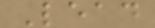Lead
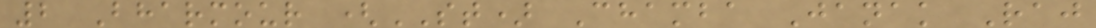2 Bharmour (ST) Chamba Janak Raj
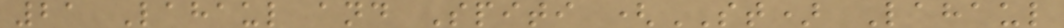21 Lahaul and Spiti (ST) Lahaul
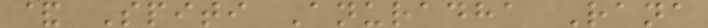& Spiti Anuradha Rana
